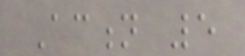Action 5
